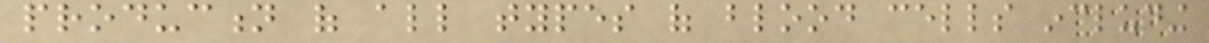production of all types of blood cells including
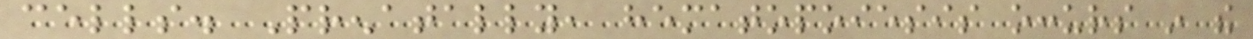cells. Prenatally, hematopoiesis occurs in the
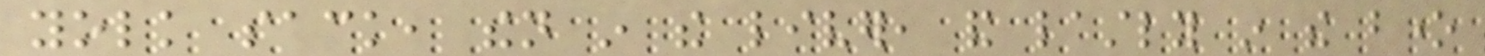yolk sack, then in the liver, and lastly in the bone
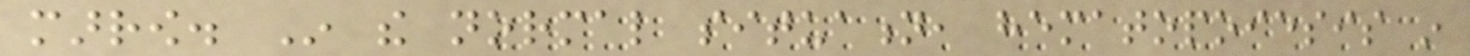marrow. In the normal situation, hematopoiesis in
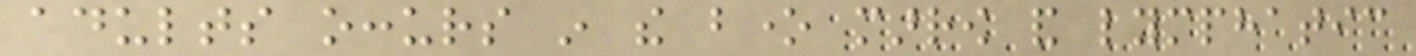adults occurs in the bone marrow and lymphatic
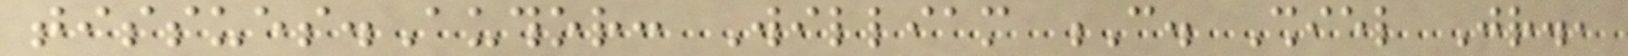tissues.Author: William C. Shiel Jr.,
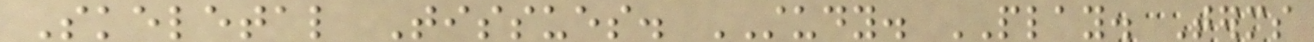Skeletal Tissues. STUDY. PLAY. Terms
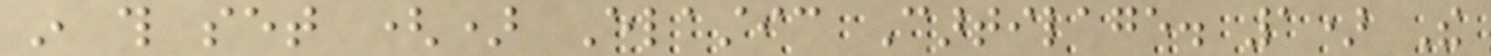in this set () Elastic Cartilage. 1) The
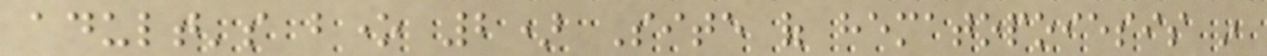adult's bone 2) Site of hematopoiesis in
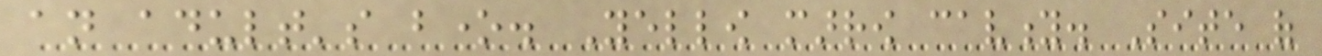an adult's bone. Yellow marrow cavity. Site of
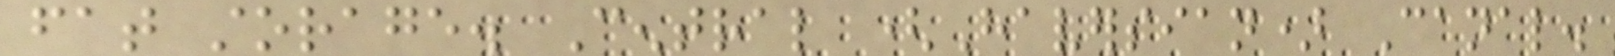fat storage. Central (Haversian) Canal.
